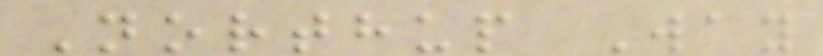Northup Way
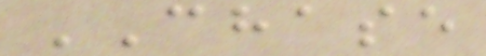CHASE
